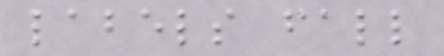labels fall
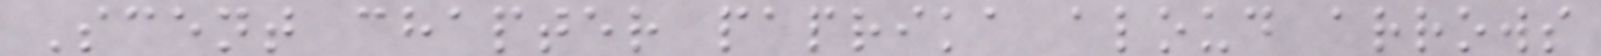Scent chapter paprika aloud arrows
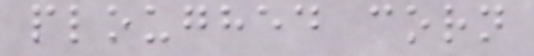ploughed corn
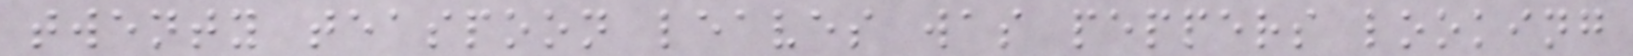twenty teaspoon leaves was peppers looking
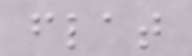flat
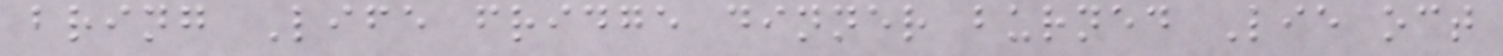bring Life fridge dinner burned Lie oct
